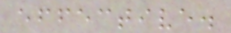effective.
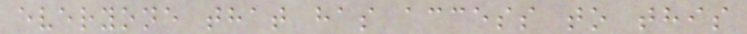everyone that has access to this
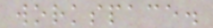workspace.
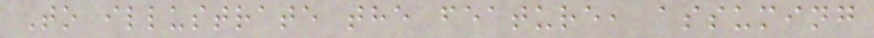To illustrate the feature, assuming
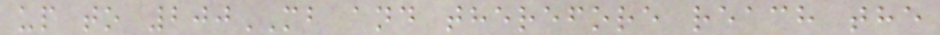up to 200MB and therefore reach the
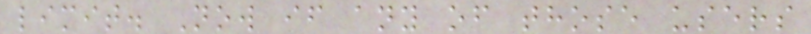limit. Now if any of those users
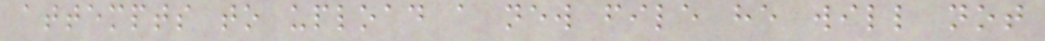attempts to upload a new file he will not
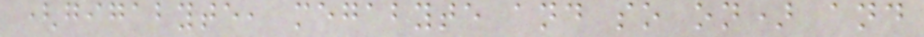(gigabyte, megabyte and so on) and
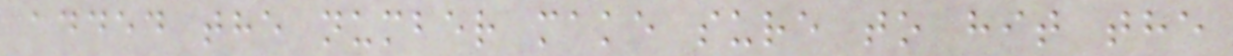added the number make sure to hit the
